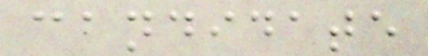candidate
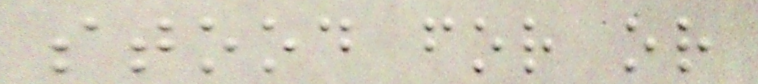stood for or
